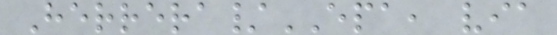Herrera/EPA, via
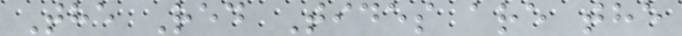The Red Tides are the
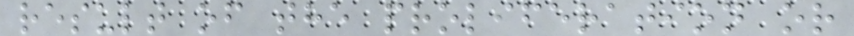result of the proliferation or
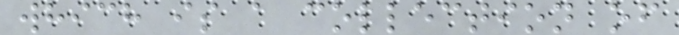which is a collection of
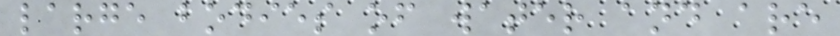large bodies of water and are
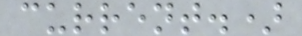current.)
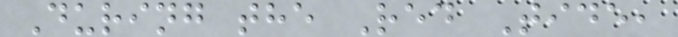During the Red Tide,
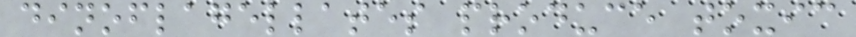dinoflagellates produce toxic
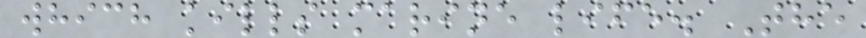which kills marine life. The
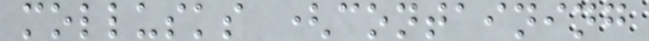mollusks (containing
